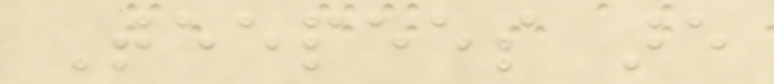Teepees are
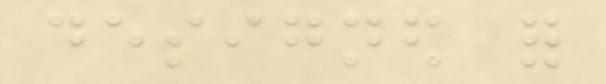designed for
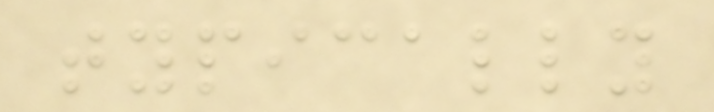typically
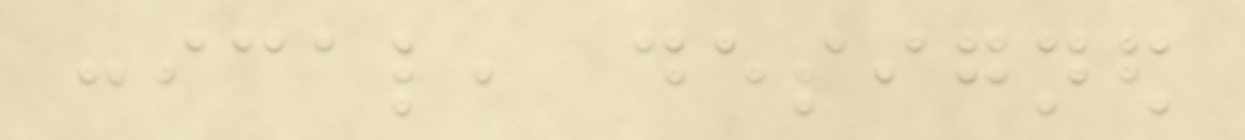conical, designed
